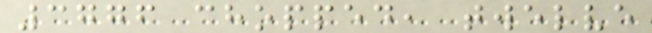3776 chopped, twelve
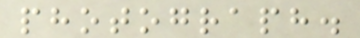photograph.
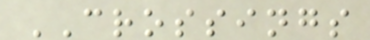CROSSINGS
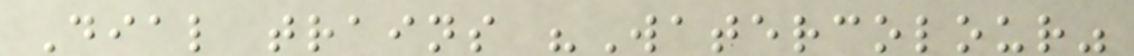Dial trains "Watercolour"
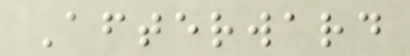Afterward
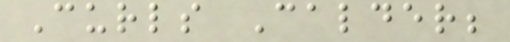Curls Calder;
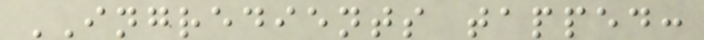INGREDIENTS tapped:
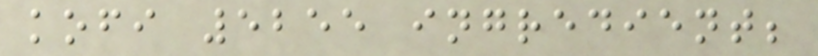kofi 5255 ingredient;
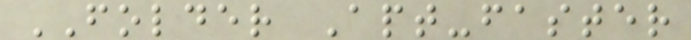FOLDER Apt-faster
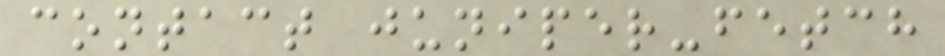contact juniper-fetch
